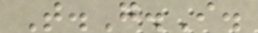T.G.I.
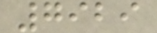7929
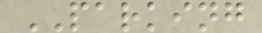PARKING
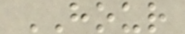HOUR
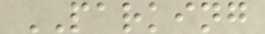PARKING
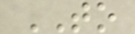TO
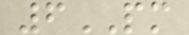6PM
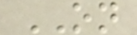ON
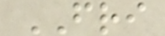FRI
